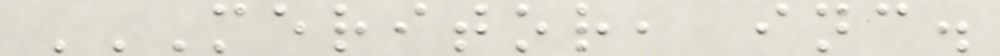MERITOR, INC.
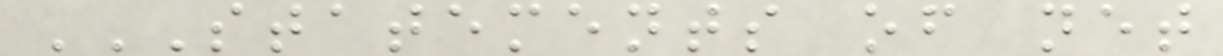STATEMENTS OF NET
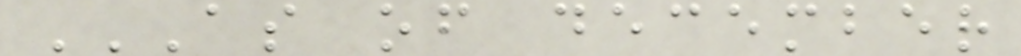AS OF DECEMBER
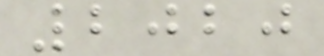2020
